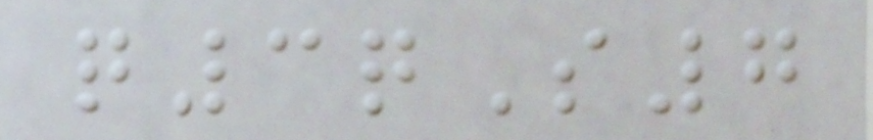q3qS7
